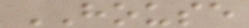HOUSE
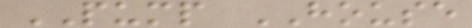PUMP HOUSE
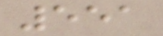551
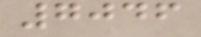7046
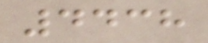4438
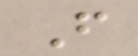F
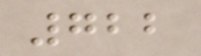722
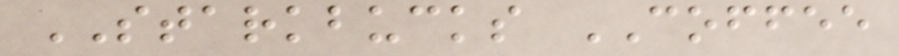STARKBUCKS COFFEE
